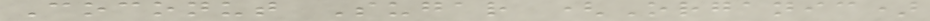Coconut Sugar (Organic)
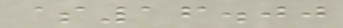$16.00
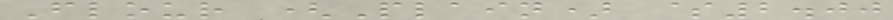Flour (Plain) $2.00
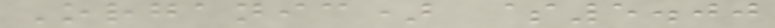Organic) $5.00
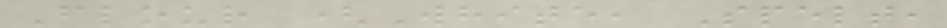Flour (White, Spelt,
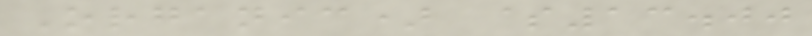Organic) $13.00
